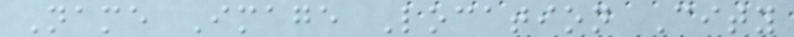Name Image Location City
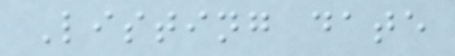Listing date
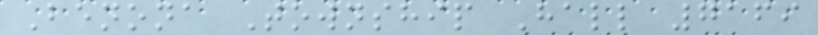Benona Township Hall 7169
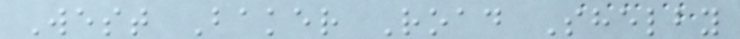West Baker Road Shelby
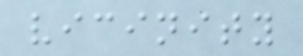vicinity
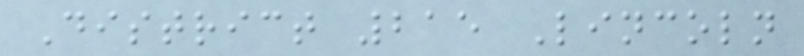District 215 Lincoln
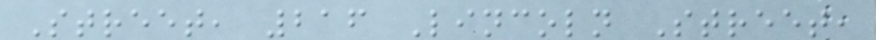Street, 216 Lincoln Street,
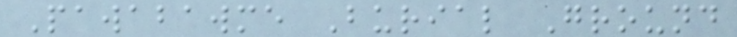Pawabawme Burial Ground
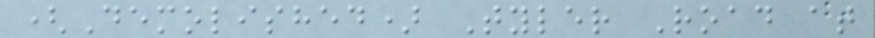(Demolished) Tyler Road at
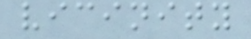vicinity
